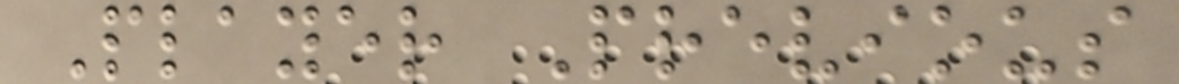Player Previous
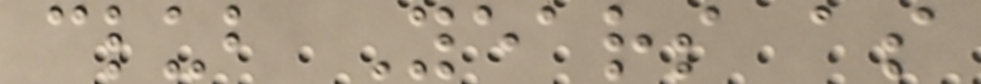club Years as
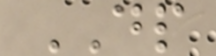DP
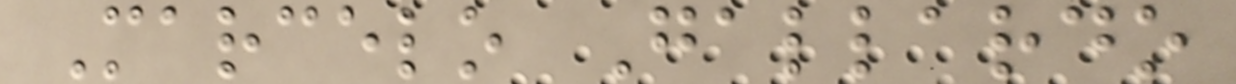Marcelo Gallardo
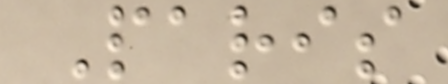Paris
